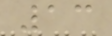13
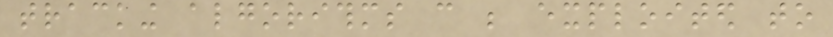tracking algorithms can be exploited to
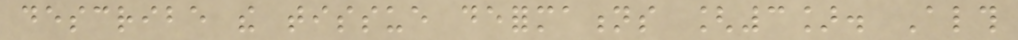describe the tissue deformations [3]. Although
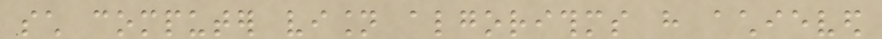such computer vision algorithms have achieved
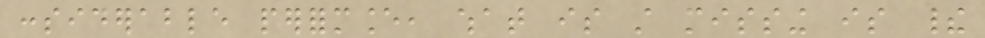considerable performance, what is still missing is their
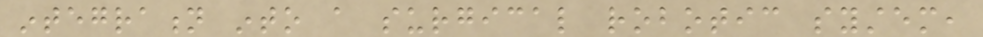integration into a surgical robotic system,
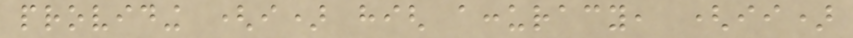providing (i) high accuracy, (ii)
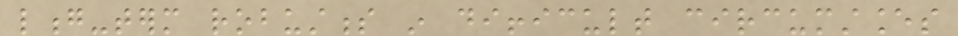long-term robustness in difficult circumstances
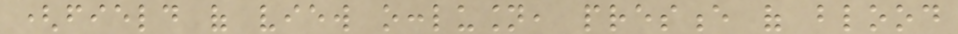(field of view occlusion, presence of blood
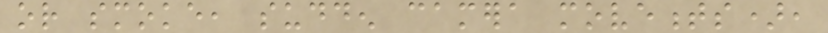or smoke, sudden camera movements),
